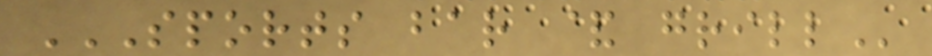SPORTS BAR & GRILL
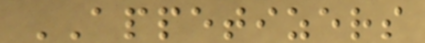APPETIZERS
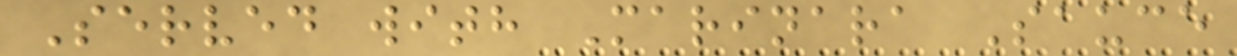Served with Marinara Sauce
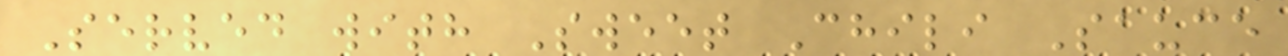Served with Sweet Chili Sauce
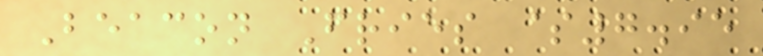Beacon Fries $7.95
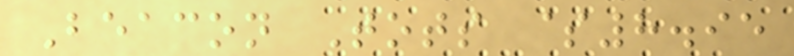Beacon Tots $8.95
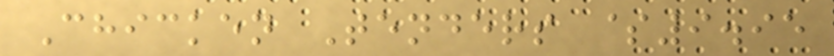Chicken Tenders $9.95
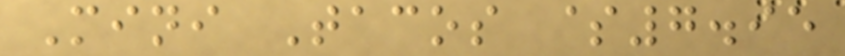Mini Tacos $7.95
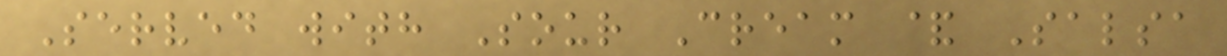Served with Sour Cream & Salsa
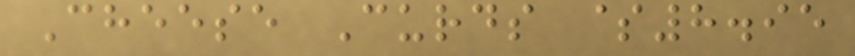Cheese Curds $8.95
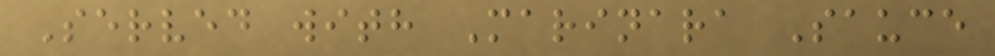Served with Marinara Sauce
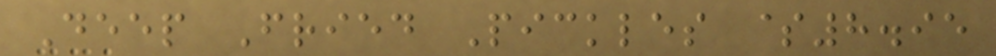Deep Fried Pickles $8.95
